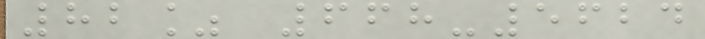82% 668-5624
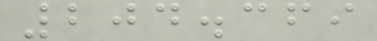204.369
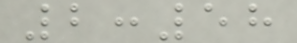2:58
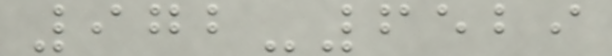972-6529
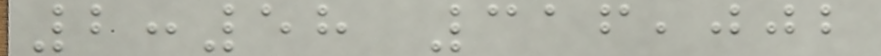2:58 316,002
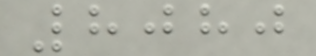8080
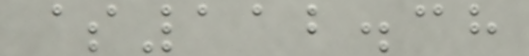$112.38
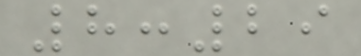8:29
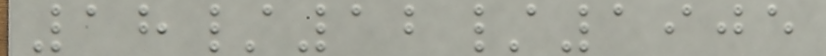18/12/1905
